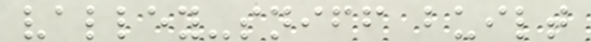valley-sniff built
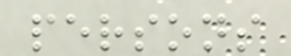persons
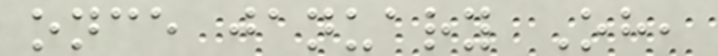once january Oh,
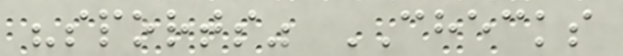"sports" CHECKS
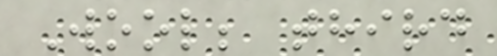Wool; third
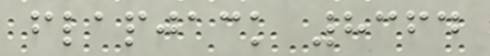flapjack 8364
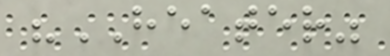"HEATER"
